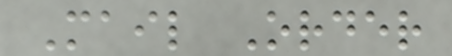Mail Order
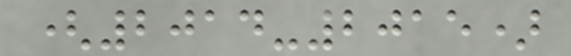(2014-2015)
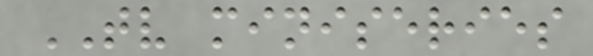TV miniseries
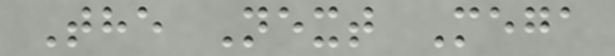The Next Mega
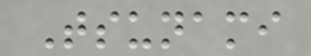Tsunami
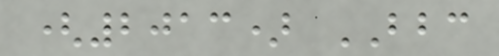(2013) BBC
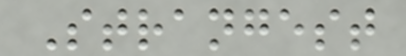Strangest
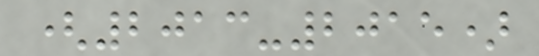(2013-2015)
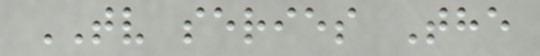TV series The
